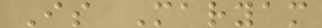Is Maryam
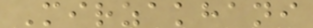Mirzakhani
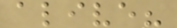alive?
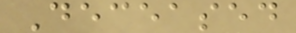Deceased
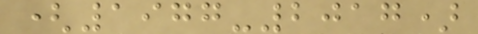(1977-2017)
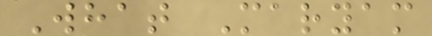What Maryam
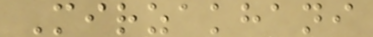Mirzakhani
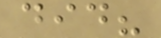did?
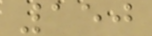150
